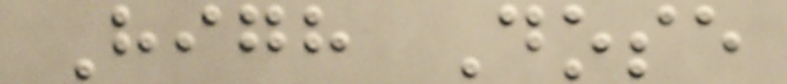High Dose
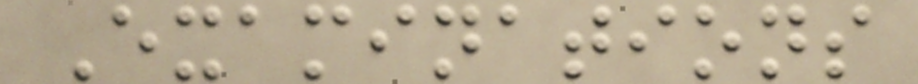Examinations
